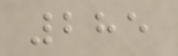285
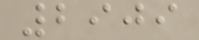2909
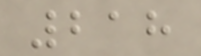218
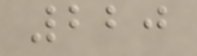220
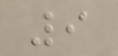9
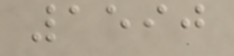1590
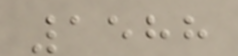1588
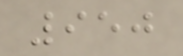950
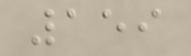159
